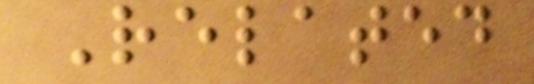Related
